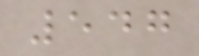547
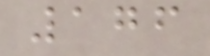176
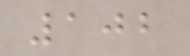102
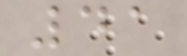41
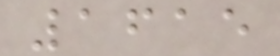1615
